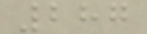287
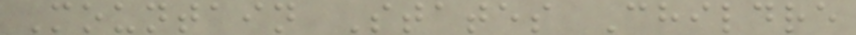Mountain States Childre
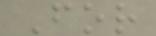For
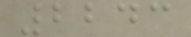2243
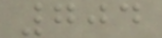704
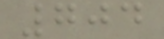704
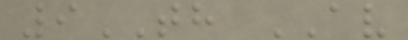9TH AV
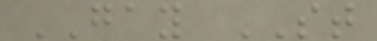GAY ST
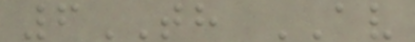6TH AV
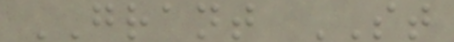GRANT ST
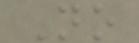No
